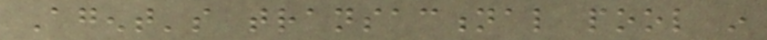Agent's transactional pool in
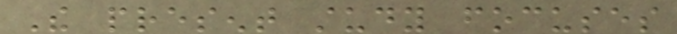The present study focuses
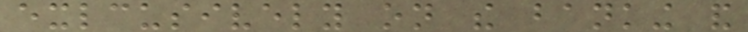exlcusively on the banking and
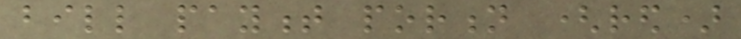bill payment portion (red)
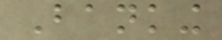Banking
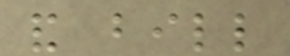and bill
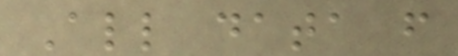All data from
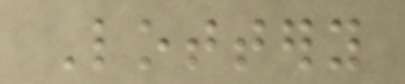Lottery
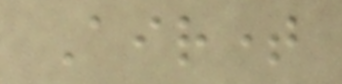Airtime
